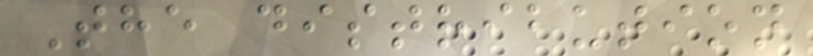The distribution
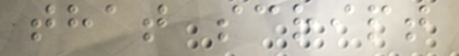that script
